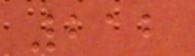212
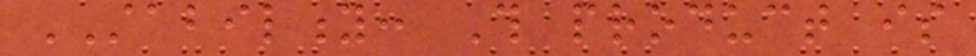STABILITY: This product is
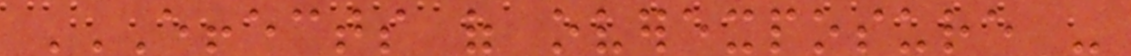EFFECTS OF OVEREXPOSURE -
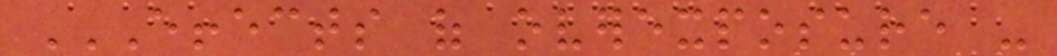EFFECTS OF OVEREXPOSURE -
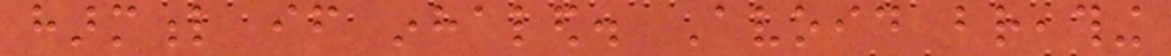harmful if inhaled. Avoid breathing
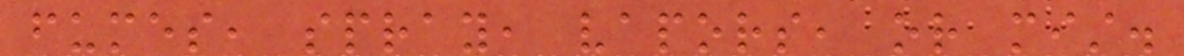fumes, spray, vapors, or mist.
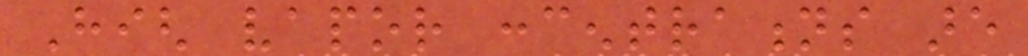High vapor concentrations are
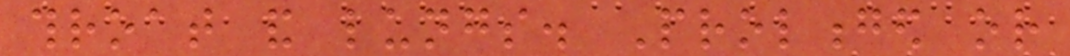throat and lungs. Prolonged or
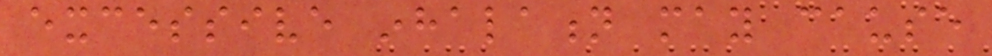excessive inhalation may cause
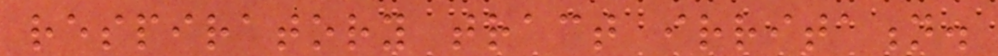respiratory tract irritation.
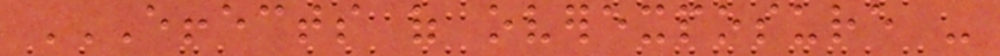EFFECTS OF OVEREXPOSURE -
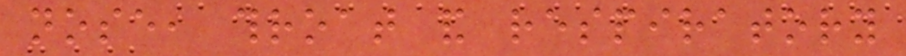nose, throat and respiratory
